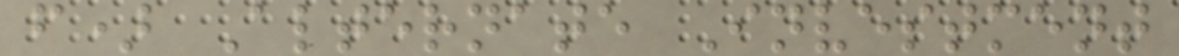f) Alternate Investment
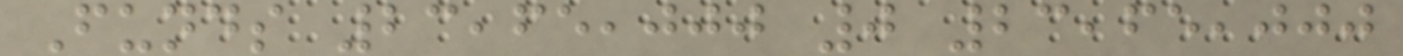Funds 23,65,000 0 23,65,000
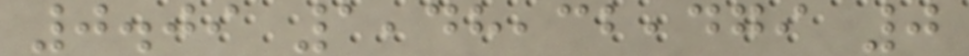0.09 1,48,32,479 0
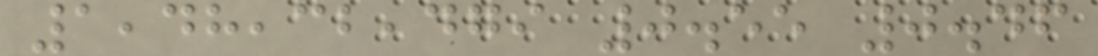1,48,32,479 0.55 0.46
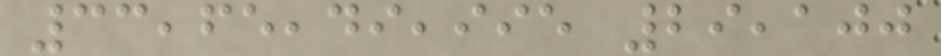33,65,49,995 29,100
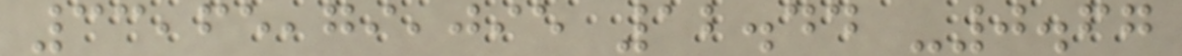33,65,79,095 12.44 -0.67
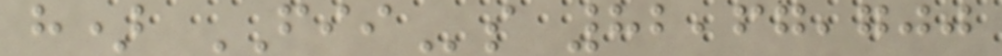h) FIIs 82,67,700
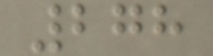278
